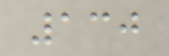130
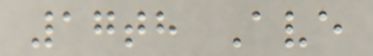17th Ave
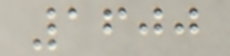1600
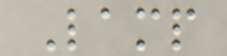Lamp
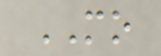MO
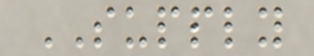SUPPLY
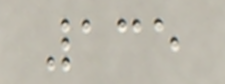135
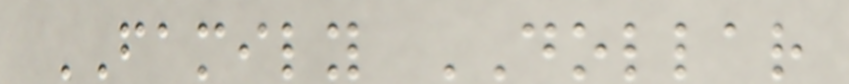FAMILY DOLLAR
